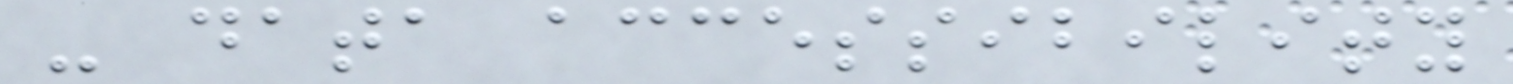- data accessibility
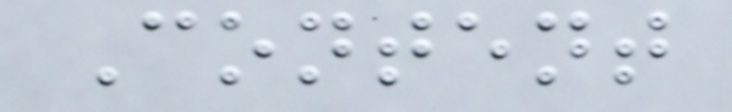Content
